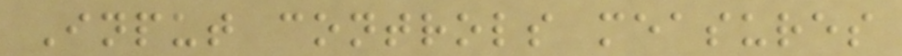Input controls measures
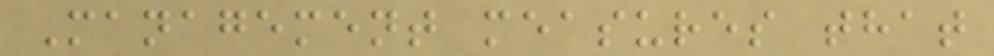Management measures that
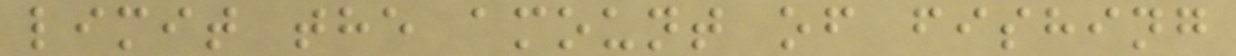limit the amount of fishing
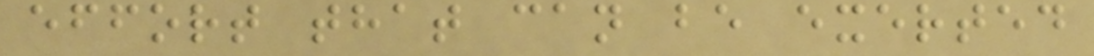effort that can be exerted
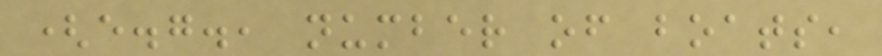(e.g., number of boats,
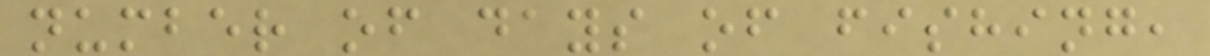number of days of fishing,
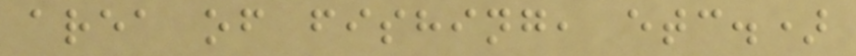area of fishing, etc.)
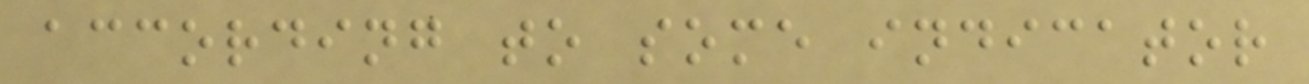according to some indicator
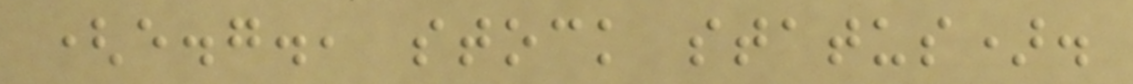(e.g., stock status).
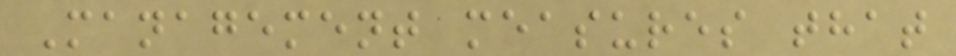Management measures that
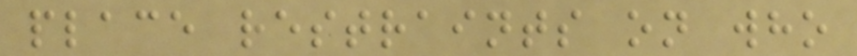place restraints on who
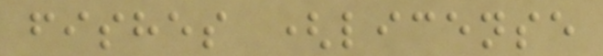fishes (license
